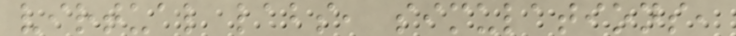virtual labs, simulations,
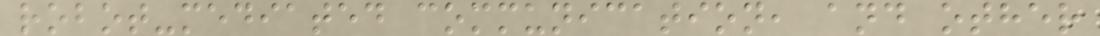robot-mediated communication, and other
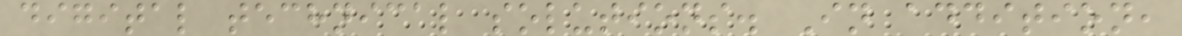digital technical solutions. In addition,
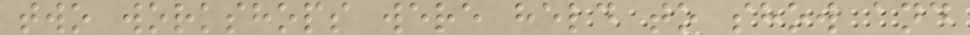two workshops were held to show and
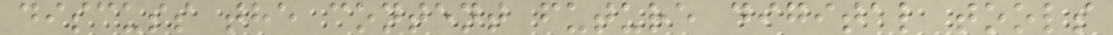discuss the content future digital tools
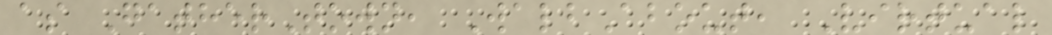as GatherTown, WalbAbout, Virtual
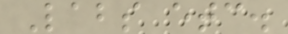Labs etc.
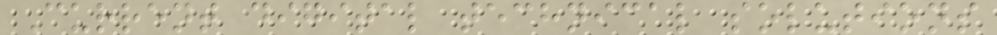Current digital technical solutions
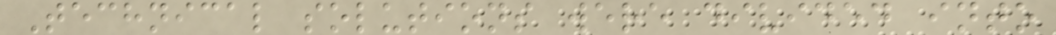Technical solutions were divided into
